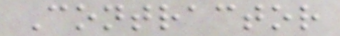Contractor
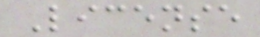License
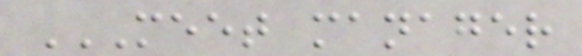MEET MANAGER
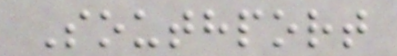Southport
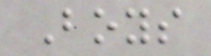Boys
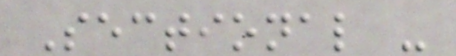Sectional -
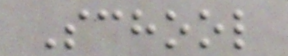School
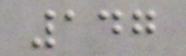147
